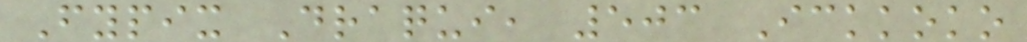Fypix Draqui, 503 Ickkoko
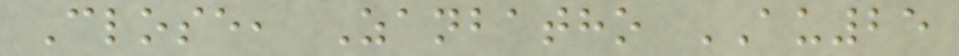Close, Zanbatho AU25
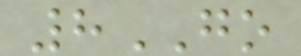8GO
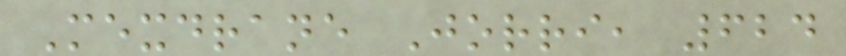Mexdrane Jorri, 624
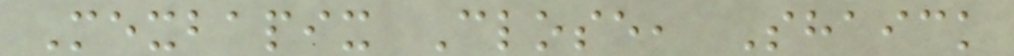Mexbapix Close, Shaick
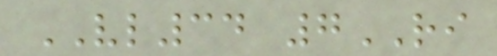VL34 7RI
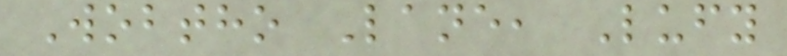Wobtho Lane, Lufy
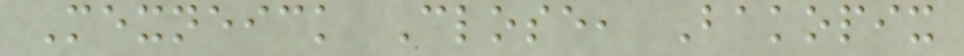Mexneick Close, Bakopix
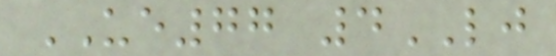UE77 4LJ
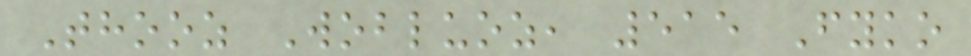Thooz Wobluoz, 515 Fyko
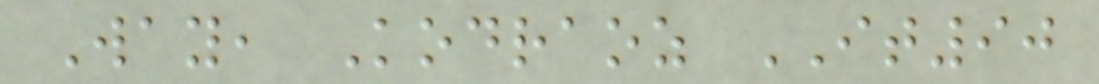Way, Kodraoz IT90
